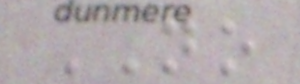NO
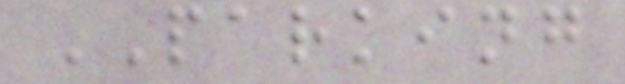PARKING
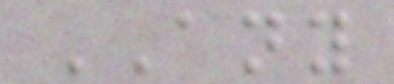ANY
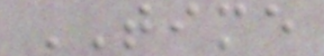TIME
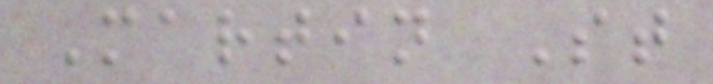Martin St
